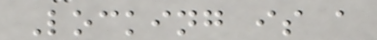Locking is a
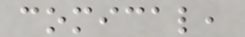comical,
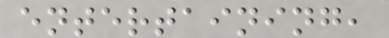entertaining,
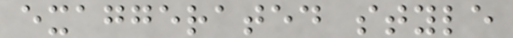exaggerated style
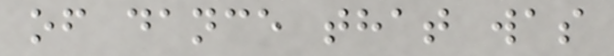of dance that was
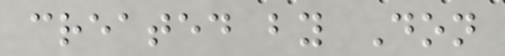created by Don
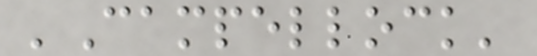'Campellock'
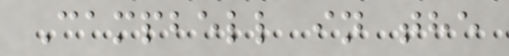Campbell in the
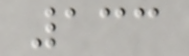133
